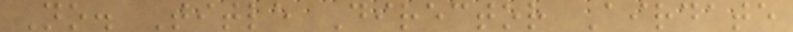No. Title Director Airdate
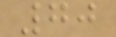70
